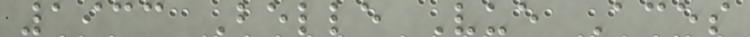1933 Belle Vue Aces
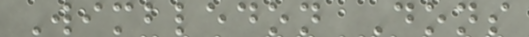Wimbledon Dons
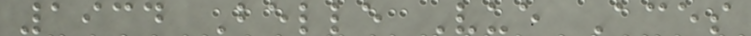1934 Belle Vue Aces
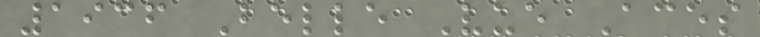1936 Belle Vue Aces
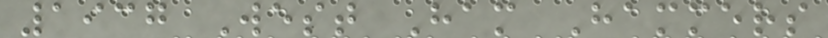1937 West Ham Hammers
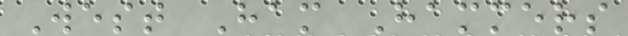West Ham Hammers
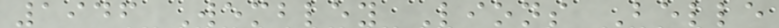1946 Wembley Lions Belle
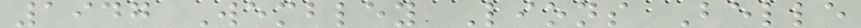1947 Wembley Lions Belle
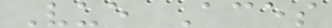Vue Aces
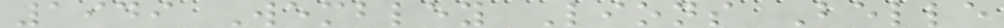1949 Wembley Lions Belle
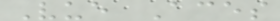Vue Aces
